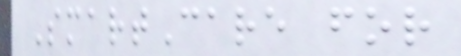SmartCare for
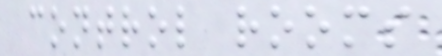control rooms
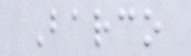Barco
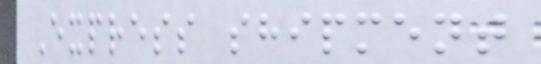Express shipment
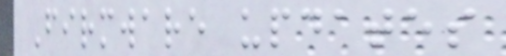Firmware updates
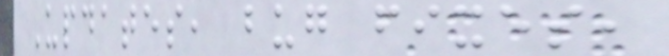Updates, bug fixes,
